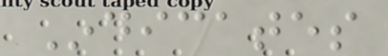Indicates
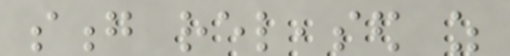song released as
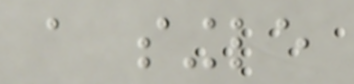a single
